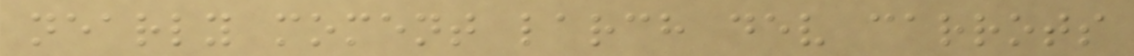nearly moment larch dev carrots
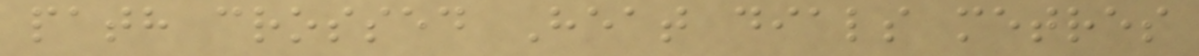path crossed Heat dials metres
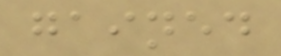gained
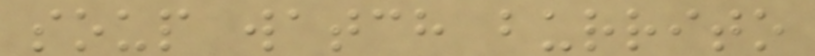soup watch burrito
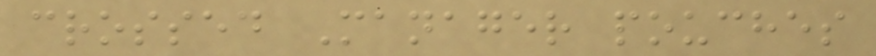crossed Manager pouches
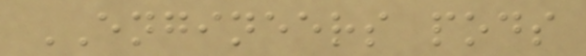ENGINEERS pods
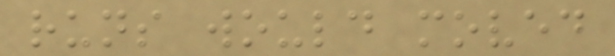runs would moved
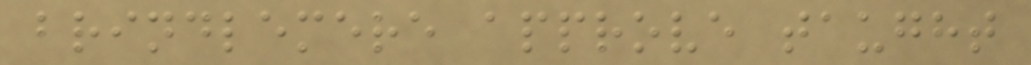brindlemere approve taught
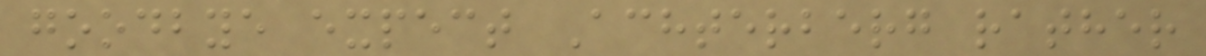goodbye expect Achterberg rather
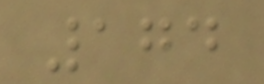174
